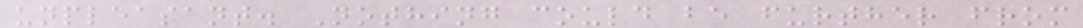unpleasant. Nothing could be further from
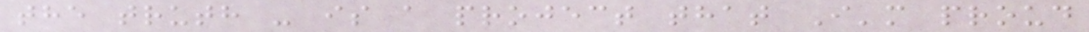the truth - is a project that I'm proud
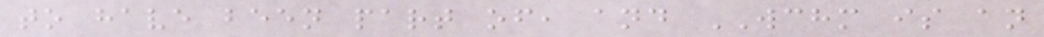to have been part of, and WCHM is an
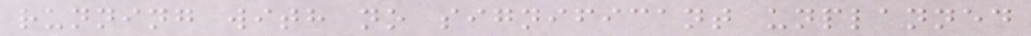running with no significant unplanned
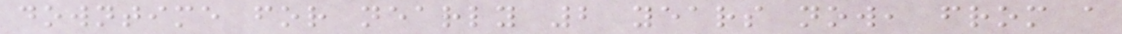downtime for nearly 2 years now, from a
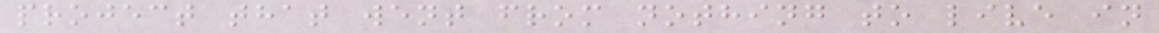project that went from nothing to live in
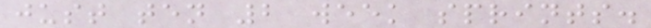just ten 2 week sprints.
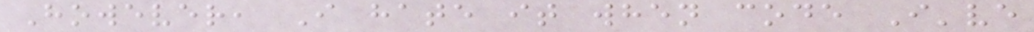However, I hate it when code I've
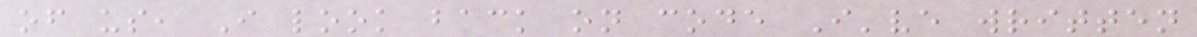of us, I look back on code I've written
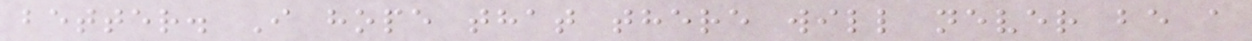better. I hope that there will never be a
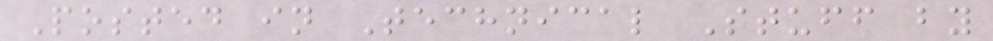Posted in Technical Stuff by
